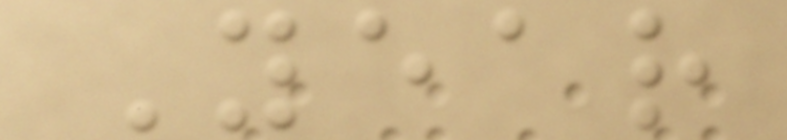Year
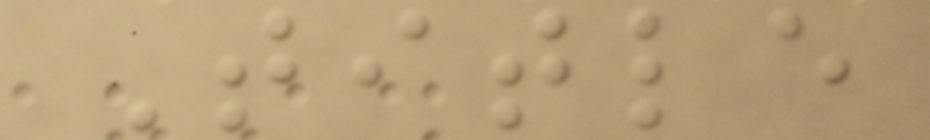Title
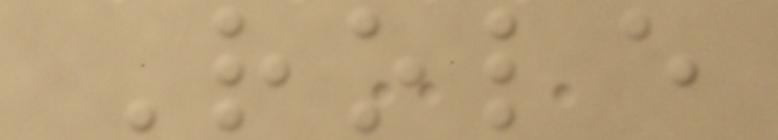Role
